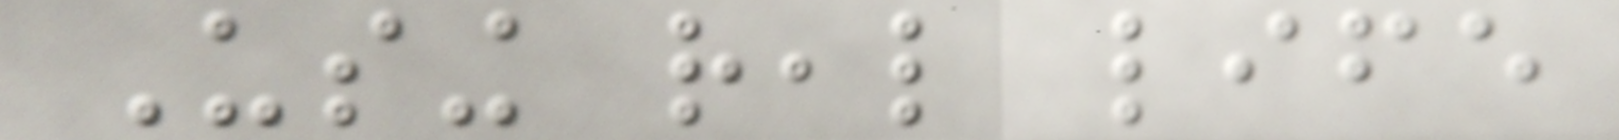Using real life
